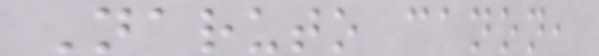Naruto canon,
